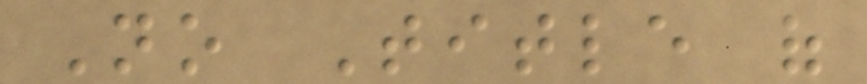No Title of
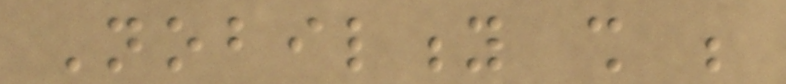Nobility shall be
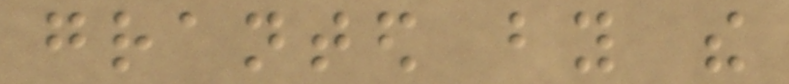granted by the
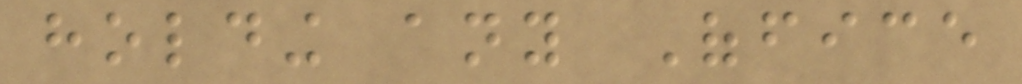holding any Office
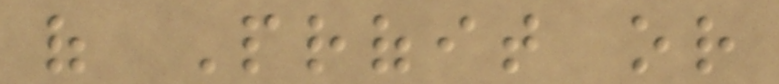of Profit or
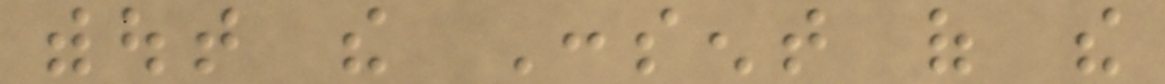without the Consent of the
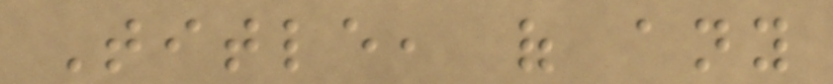Title, of any
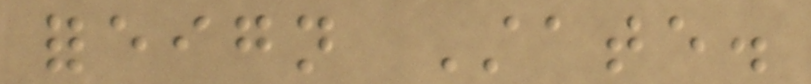foreign State.
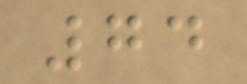74
